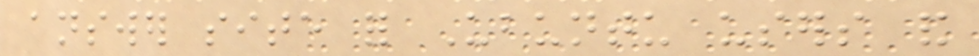answer site for Ubuntu users and
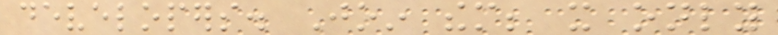developers. Join them; it only
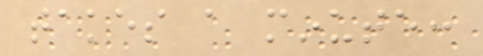takes a minute:
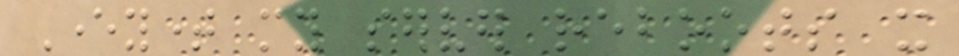Everytime my server reboots it
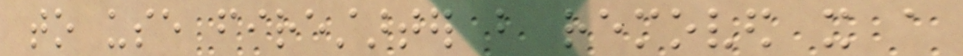to use firestarter but removed it a
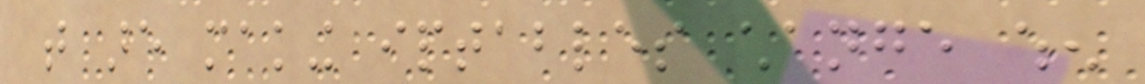that are making iptables change when
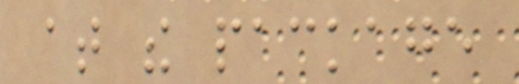at the package
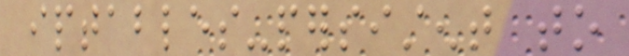iptables-persistent to
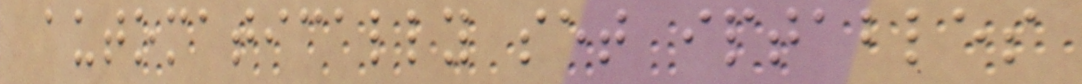automatically set iptables
